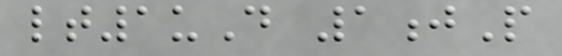lt1uD 1jP
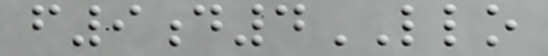f9d4LLO
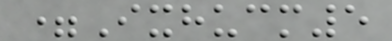=Ixhucm5
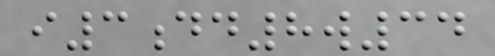i3dd8w34
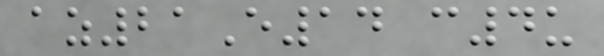az21E14 c4u
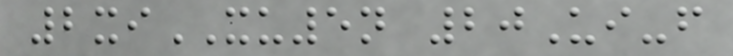2xiXU5n 20Ui-f
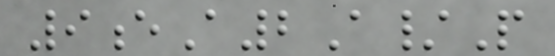9eA2A/P
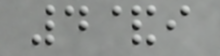4&i
